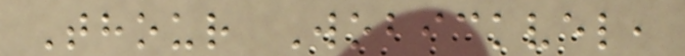Thour Wobickvel,
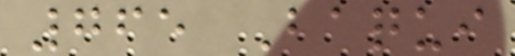765 Baqui
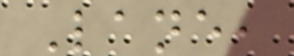Lane,
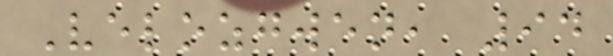Velozgwen, 94
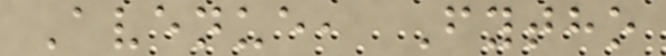Avenue, Fytho
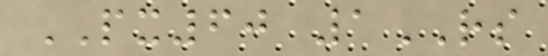PX60 1RS
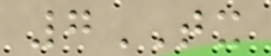7TX
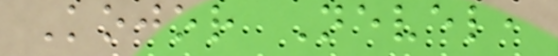Kojor Nevel,
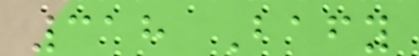318 Bafy
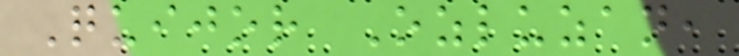Quijor Ozluzan,
